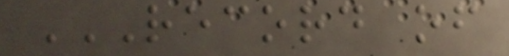RECORD OF
